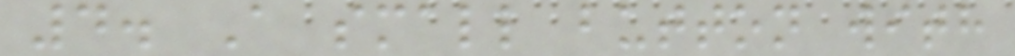4. A small button with
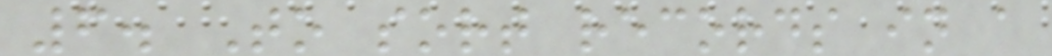6. To sort records in a
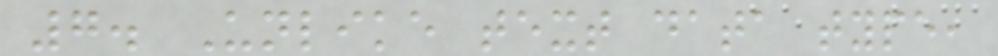7. Unlike text data type,
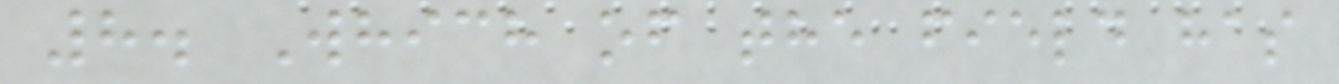8. Which of the field has
